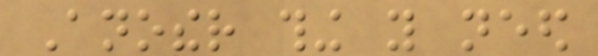Another thing you need
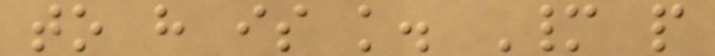to have is knowledge. Many people
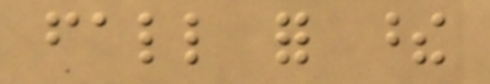fall for these
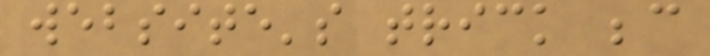website's trick because
